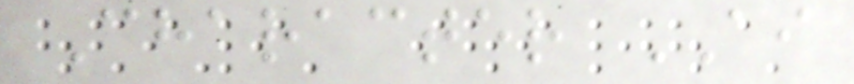Character AI
